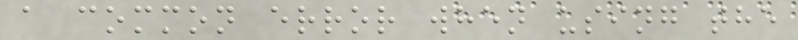a common error when using the
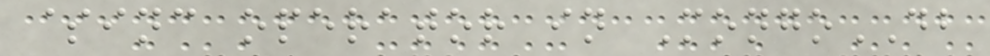$inc operator in MongoDB
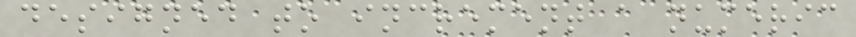designed to increment a numeric
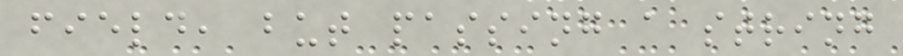field, but passing a string
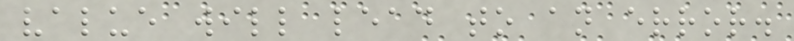value will lead to an error.
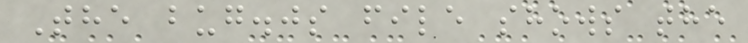The bug.js file shows the
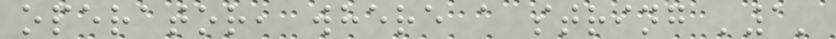operator, where a string '1'
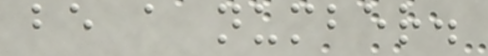be a number.
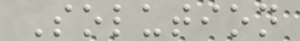Solution
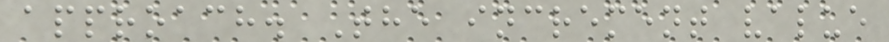approach. The increment value
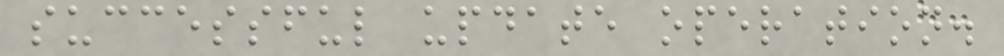successful update operation.
